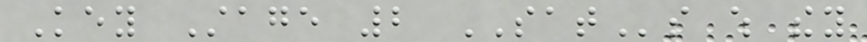Key Stage 2 SATs which they
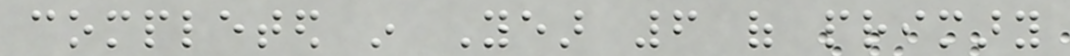completed in Year 6 of primary
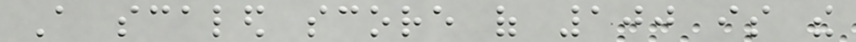A scaled score of 100 is the
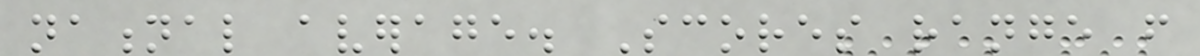national average. Scores range from
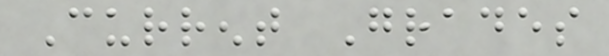Current Grades
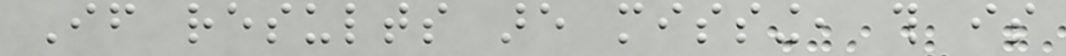If results are missing, this is
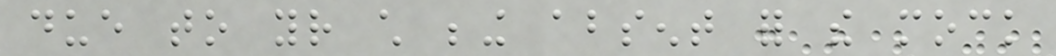due to your child being absent for the mock
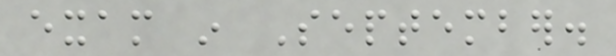exam in September.
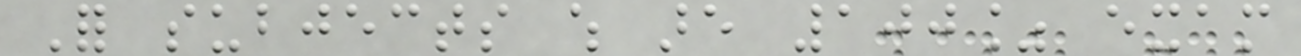For subjects which are 100% exam
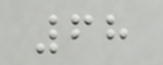68
